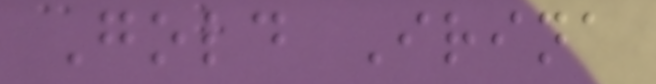Gold Irina
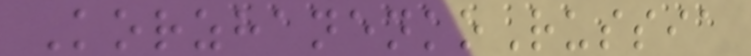KorzhanenkoRussia
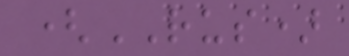(RUS)
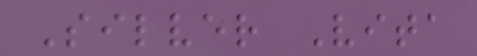Silver Vita
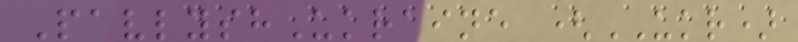PavlyshUkraine (UKR)
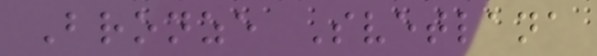Bronze Svetlana
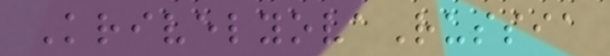KrivelyovaRussia
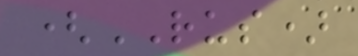(RUS)
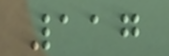117
